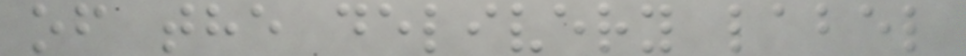of the delivery label
